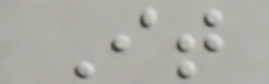It
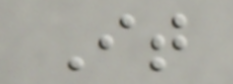It
